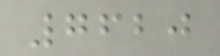7620
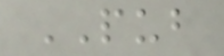PUB
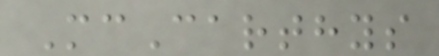McCarthys
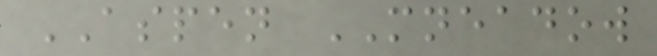ASPEN MNEADOW
